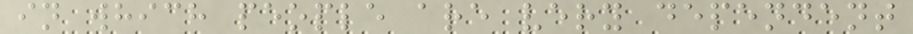in which people are very dependent
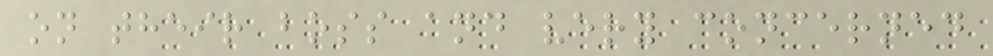on their boss and very concerned
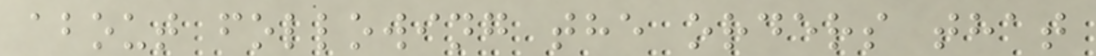about following the orders that
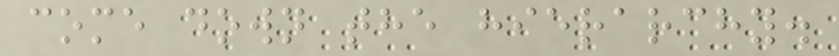come down the hierarchy.
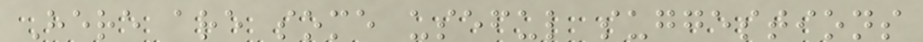Here are some useful suggestions
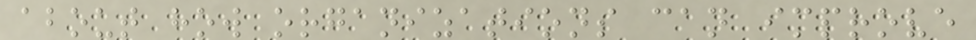about how organizations can improve
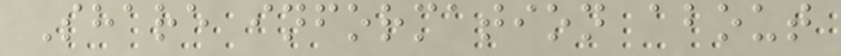Share information about
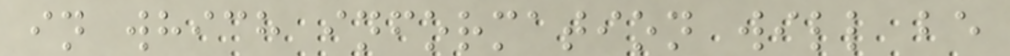in which information will be
